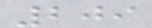209
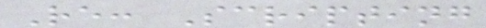Re: Scripting
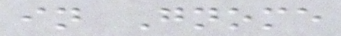in Gnome
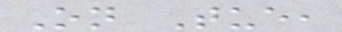On Tue,
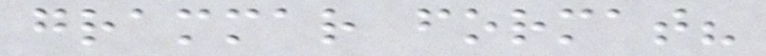grammar format?
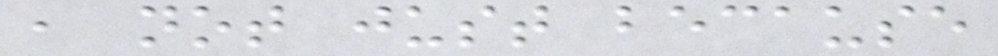, not just because
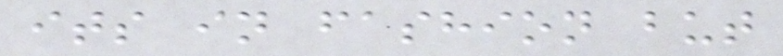its in fashion but
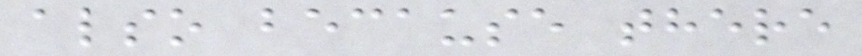also because there
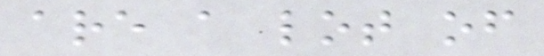are a lot of
